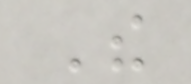The
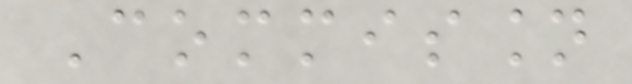Commission
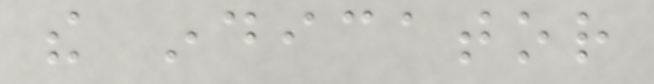the indicator
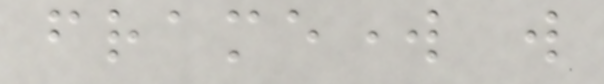framework will
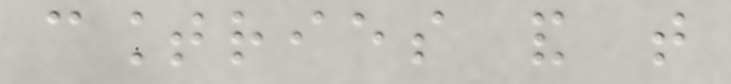countries and that
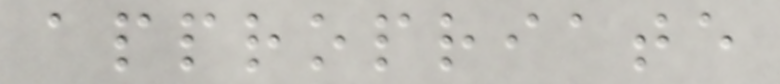appropriate
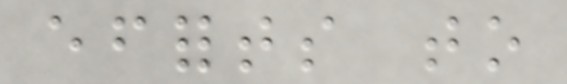efforts to
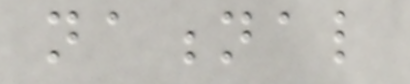national
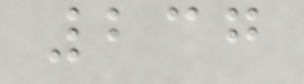237
